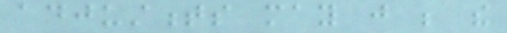adjustments may just be the
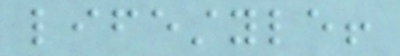lifestyle!
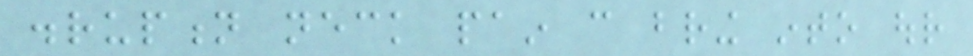disruption neck pain can bring into our
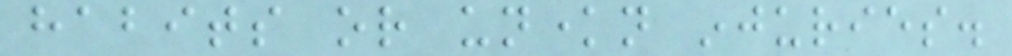habits or unknown injuries.
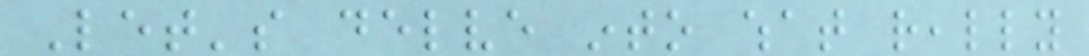Let's delve into what really
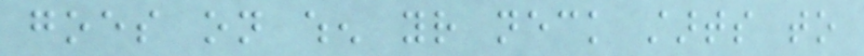goes on when your neck starts to
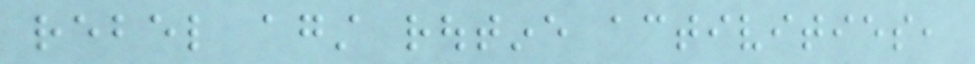rebel against routine activities,
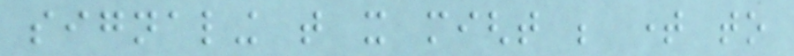signaling that it might be time to
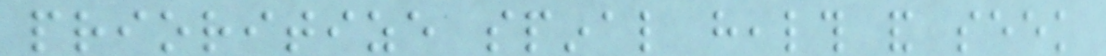prioritize spinal health and seek
